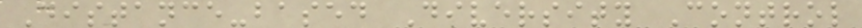Distance-based Diversity Control
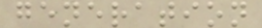generation
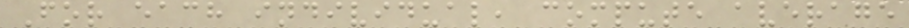For each individual, compute average
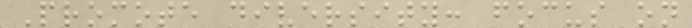Promote diversity: focus on
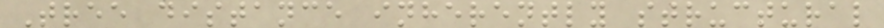Tree distance inherently structural
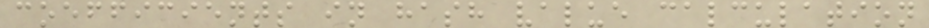coefficients in hash value calculation
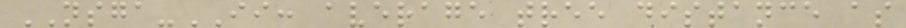NSGA-II: average tree distance as
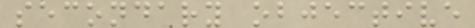secondary objective
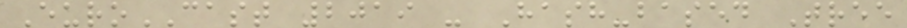EuroCAST 2019 - Hash-based Tree
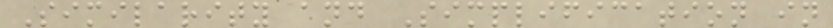Similarity and Simplification in
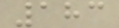183
